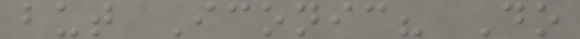but Iconic? Do
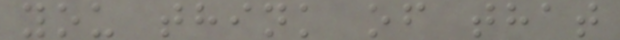you think of that
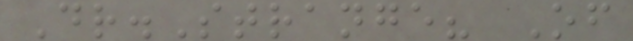Dr.Strange? Of
